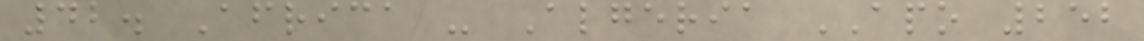42. Africa - Algeria APO 252
